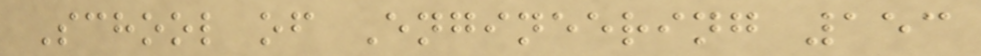School of Engineering 153
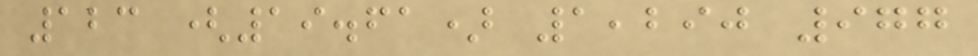123 (19.61) 1,290 977
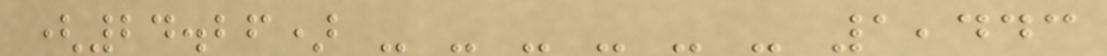(24.26) - - - - - - 1,443
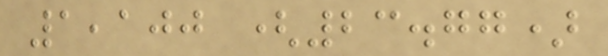1,100 (23.77)
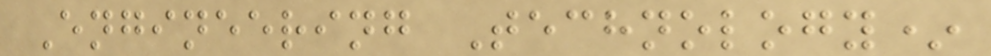Engineering Technology*
